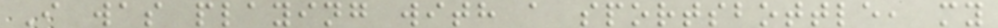I was playing with a sportsbottle, my
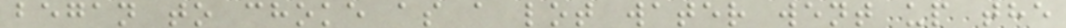began to choke as a lot water went up the
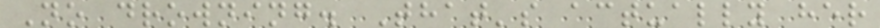No drowning. That's actually her
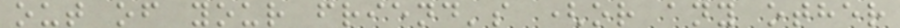out of your friend's (or any other
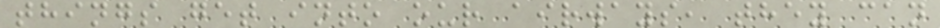things get into our airways, they can
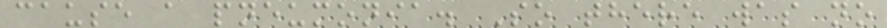cause a pneumonia. So there was no
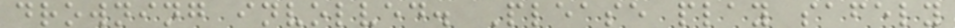drowning involved. Please play safely
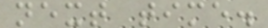next time.
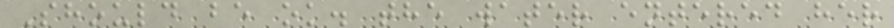Should be ok. the water entered her
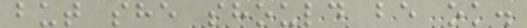but she should be ok.
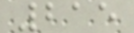215
